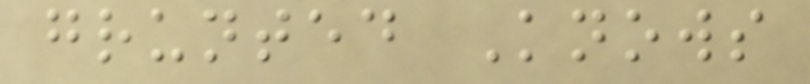grunted Knows
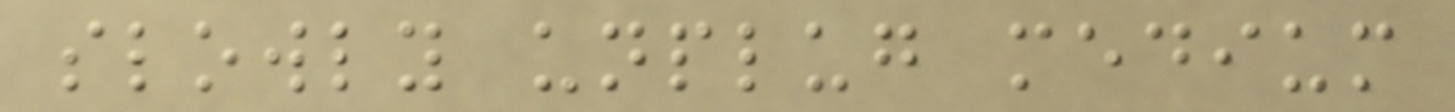slowly unplug medium
